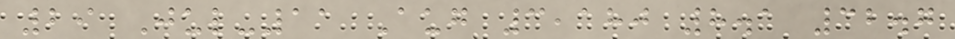29 Jul-11 Aug 3,180 8.1 32.7
